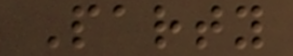Party
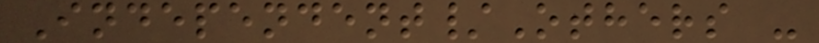Independent/Others -
